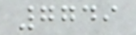7749
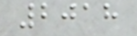2018
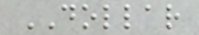DOLLAR
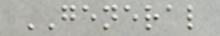GENERAL
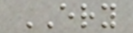ERY
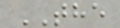THE
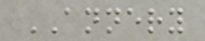ANNERY
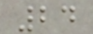24
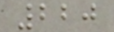220
